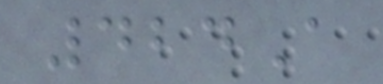424A
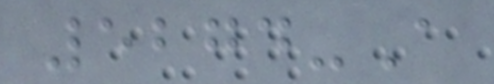5274-A
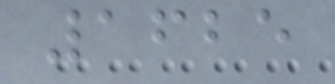1625
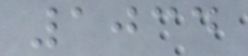1034
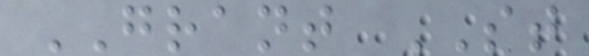GRANT ST
